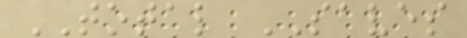TOTAL SAVES
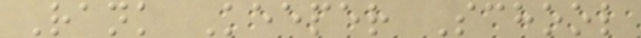Rank Keeper School
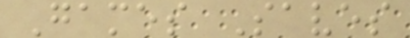Games Saves
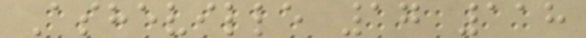Asheville 17 118
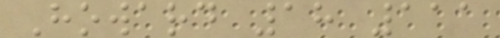Howard 18 111
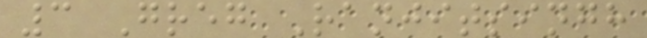3 Greg Ranjitsingh
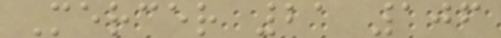Mercer 21 106
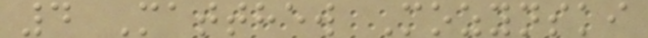4 Matthew Mozynski
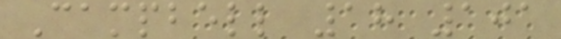Campbell 18 101
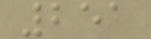251
